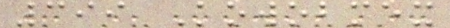399 Kowobmex
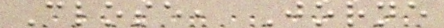Close, Jorne
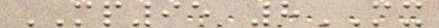MP95 8MX
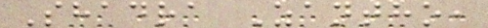Shadra Zantho,
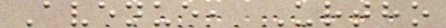Avenue, Urtho
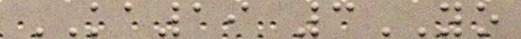KA19 3YO
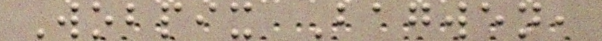Wobpix Bagwen,
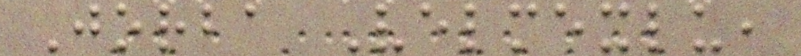Jorba Velmexlu,
